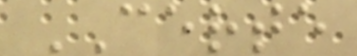CERTE
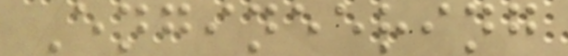Engineering
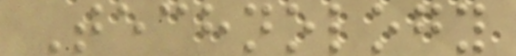Technology
